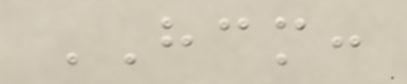HCM:
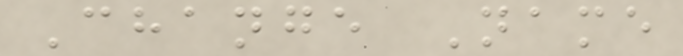Change Name
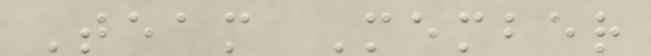Team Member
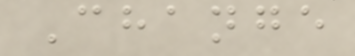Change
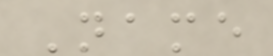Name
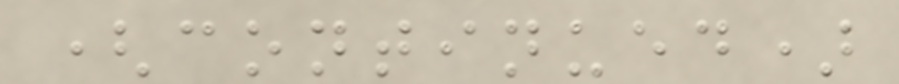(continued)
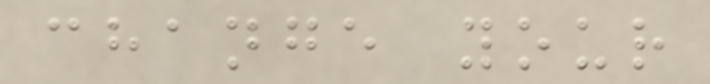change your
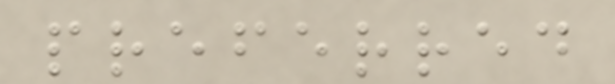preferred
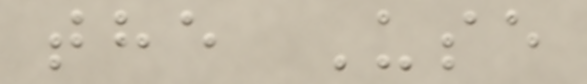the Use
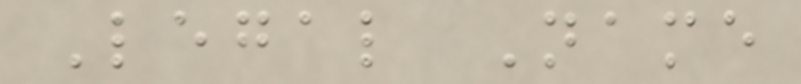Legal Name
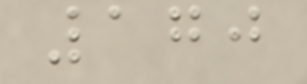170
